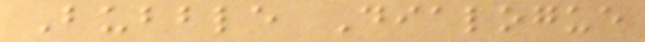Bubble Dialogue
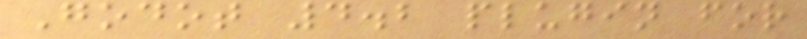Godot 4.2 plugin for
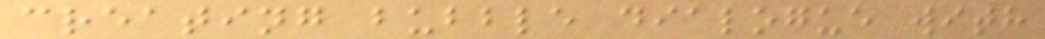creating bubble dialogue with
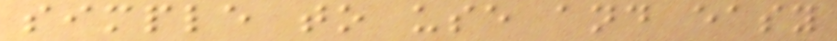simple to use and easy
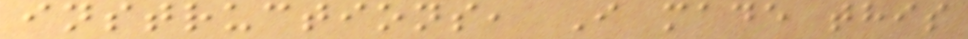instructions, I made this
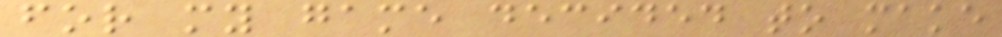for my game decided to make
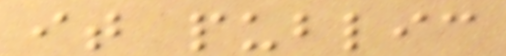it public
